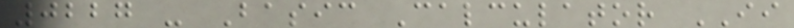0227 - Basic Calculator II
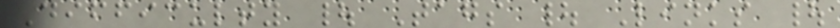Difficulty | Tags | Links |
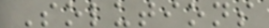Solutions
